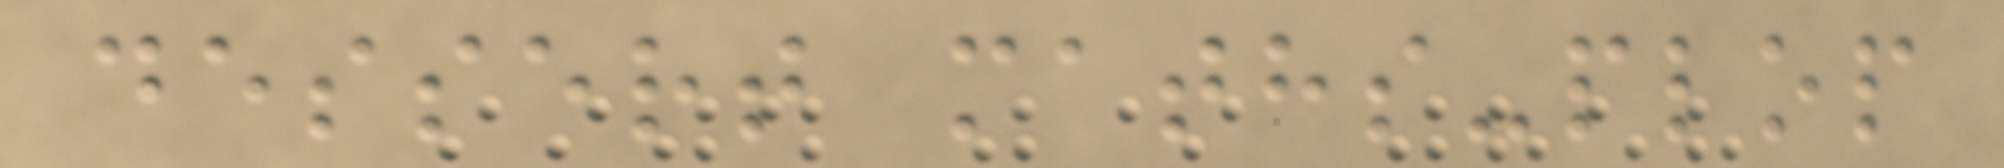dessert maths-plop
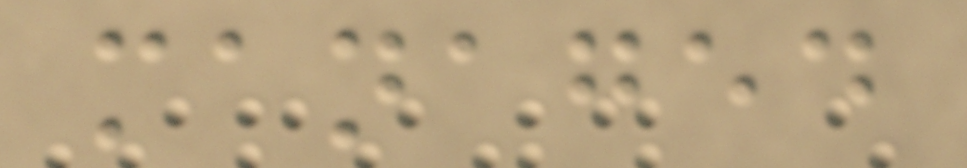managed
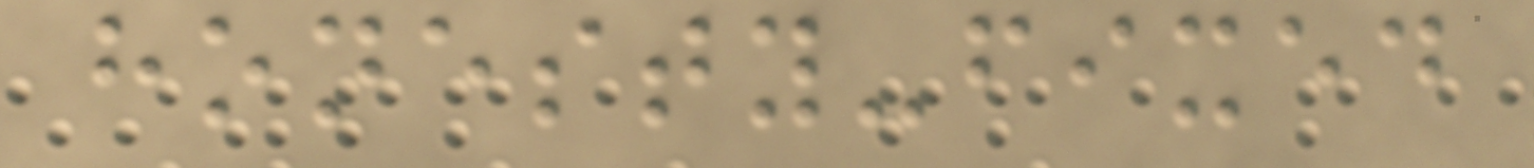honesty-fixed
